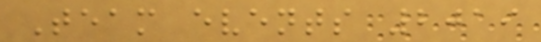Team events 2019
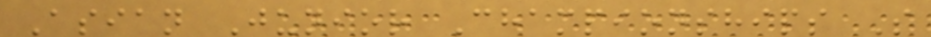Asian Junior Championships S
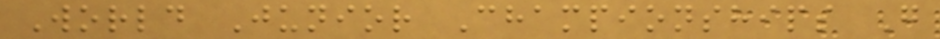World Junior Championships G
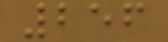256
